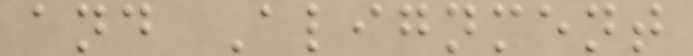and Alignment
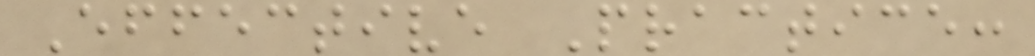Effective Practice:
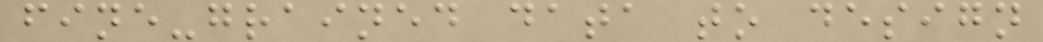fine-grained data to design
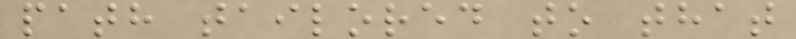path tailored to that
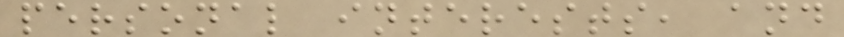personal interests, and
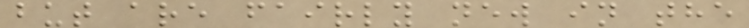but are fairly new in the
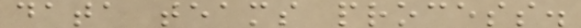data teams process.
